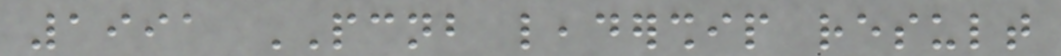1991 PCNB leadership result
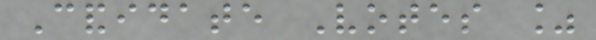Candidate Votes %
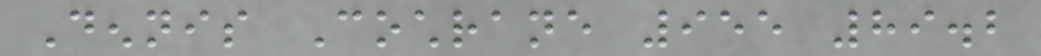Dennis Cochrane 955 89.2
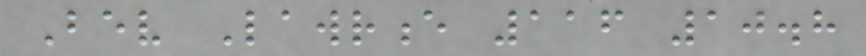Bev Lawrence 116 10.8
